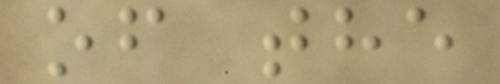of the
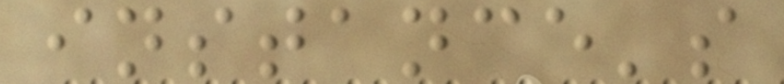instance's
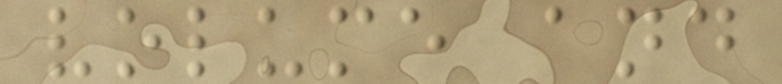volume and
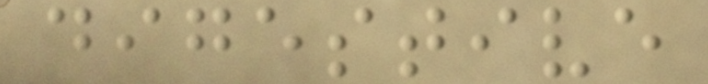digestive
